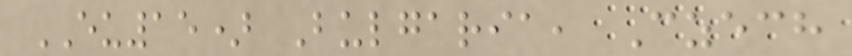EU15) Bulgaria, Czech
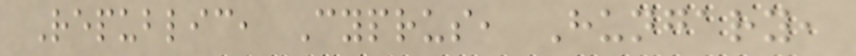Republic, Cyprus, Hungary,
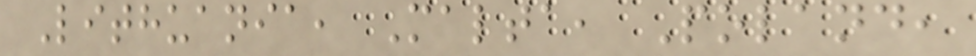Lithuania, Malta, Poland,
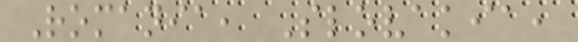Romania, Slovakia,
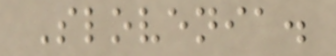Slovenia.
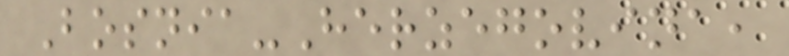Bosnia-Herzegovina,
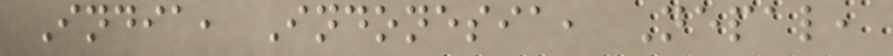India, Indonesia, Nepal,
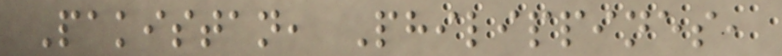Pakistan, Philippines,
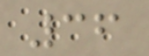36
